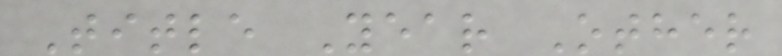Title Year Other
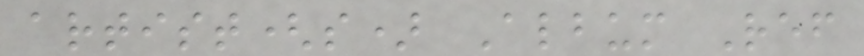artist(s) Album Ref
